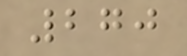270
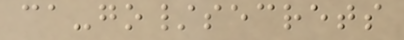ca-go/secrets
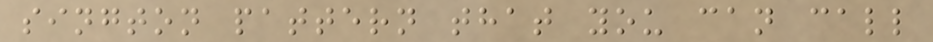sington pattern that you can call
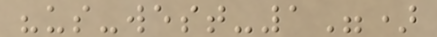"us-west-1")
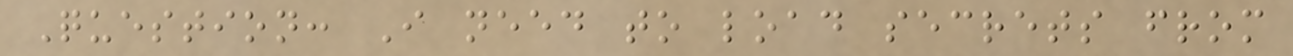Question: I need to load secrets from
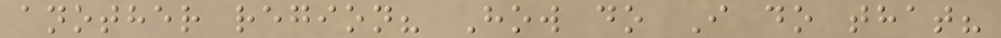another region? How do I do that?
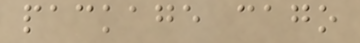package cago
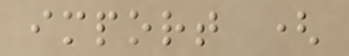import (
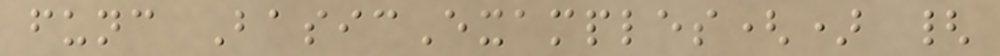func BasicExamples() {
